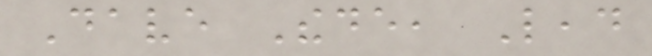Dave Thede, Lead
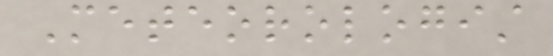Meteorologist
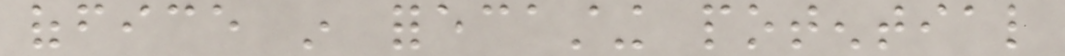office in forecasting potential
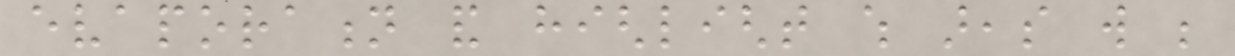evaporation and highlight which areas will be
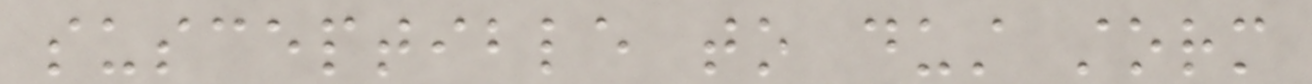susceptible to dust storm
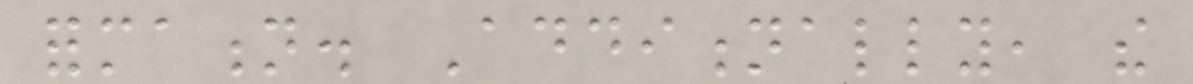formation. Additionally, the
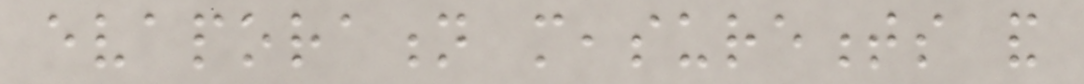evaporation measurements and
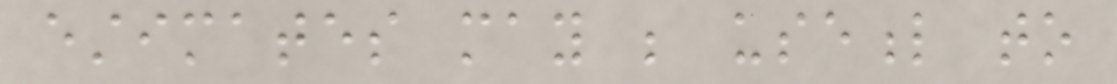estimates may be useful to
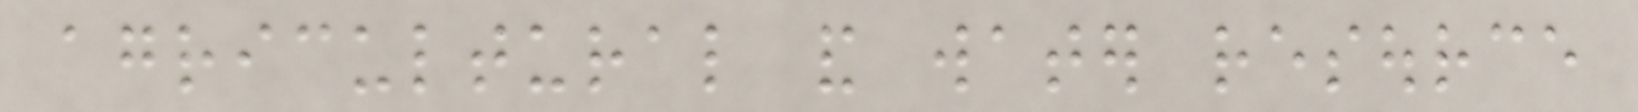agricultural and water resource
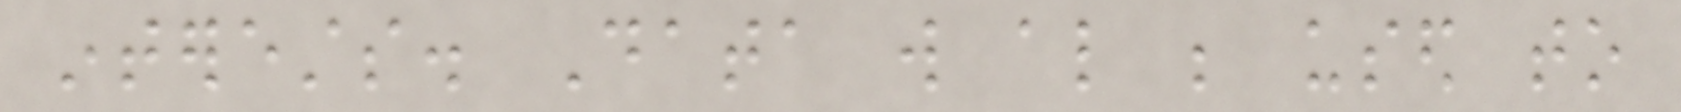interests. Data will also be used to
